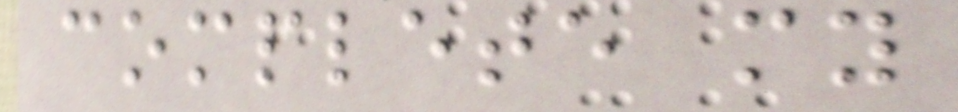complete my
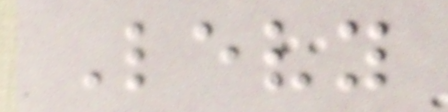Levy
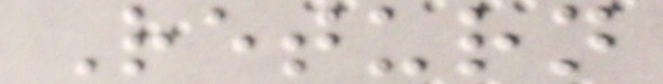Return
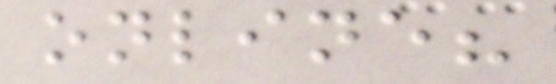online?
